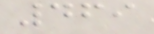469
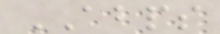ABPS
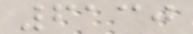6130
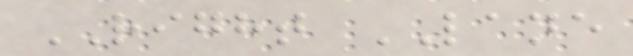RIGHT LANE
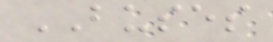BUSES
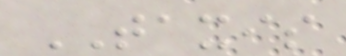TAXIS
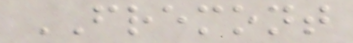FREMONT
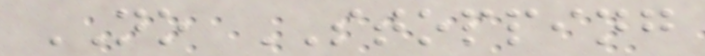NO STOPPING
